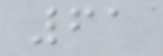61
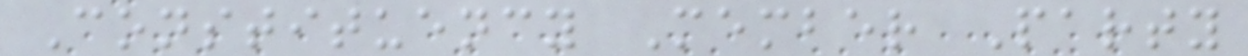Constituency Member Party
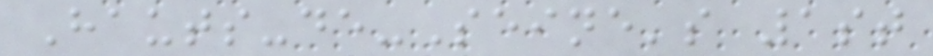Hauts-de-Seine's 1st
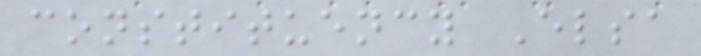constituency Elsa
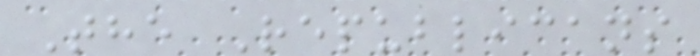The Republicans
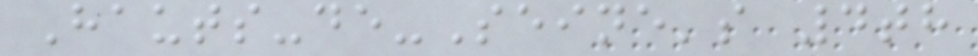Hauts-de-Seine's 4th
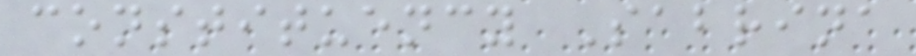constituency Sabrina
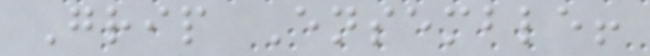Grip Ensemble!
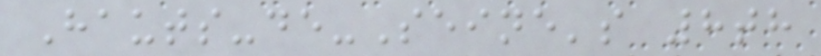Hauts-de-Seine's 8th
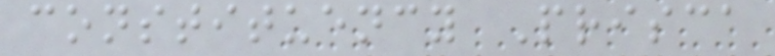constituency Prisca
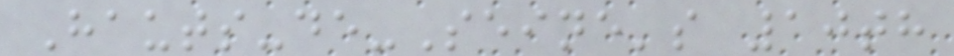Hauts-de-Seine's 10th
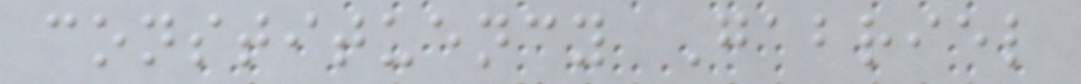constituency Gabriel
